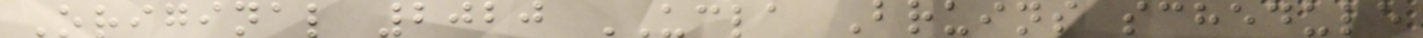Original 2020 UCLA Bruins schedule
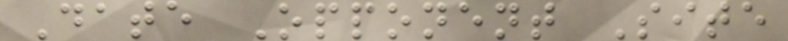Date Opponent Site
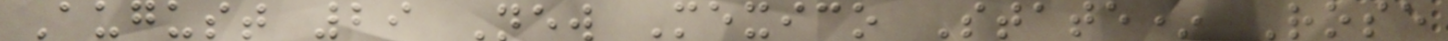August 29 New Mexico State* Rose
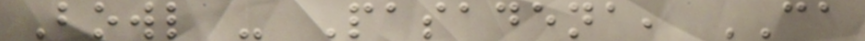Bowl - Pasadena, CA
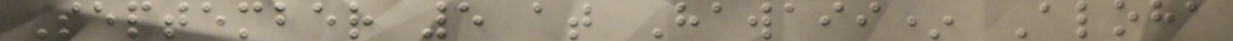September 5 at Hawaii* Aloha
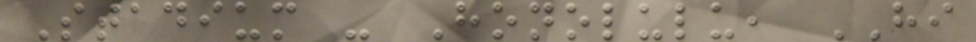Stadium - Honolulu, HI
